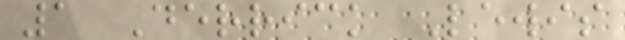1 Derrick Lewis
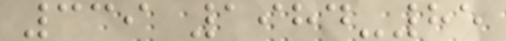339 1984-85
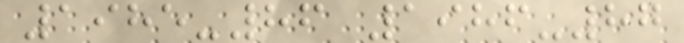1985-86 1986-87
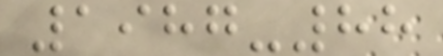1987-88
